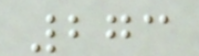273
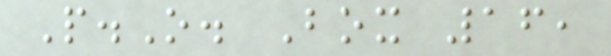P.O. Box 16,
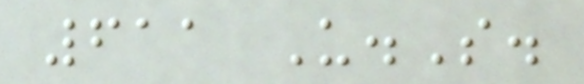611 U.S.
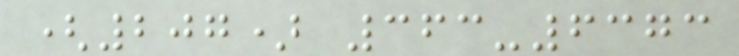(207) 363-6373
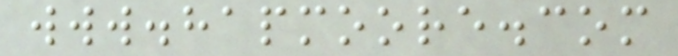www.hapmoore.com
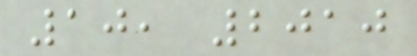10, 2010
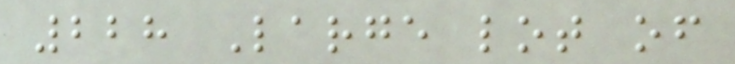228 Large lot of
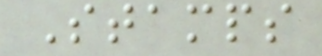Stamps
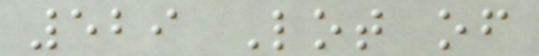529 Lot of
